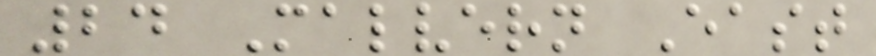24 Malvern East
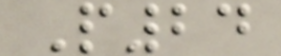P24
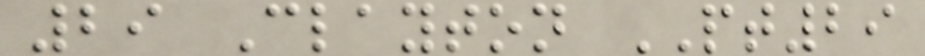29 Clayton PT29
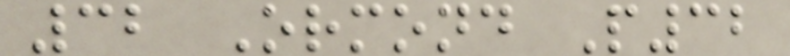32 Ormond P32
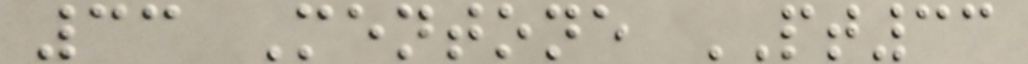33 Mentone PT33
